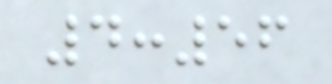4:56
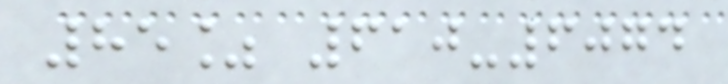85% 610-6074
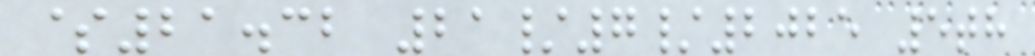$21.32 21/7/2025 5th
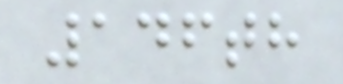146th
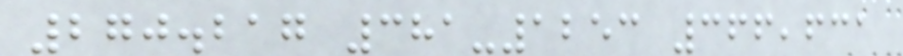270.217 381-1253 366,631
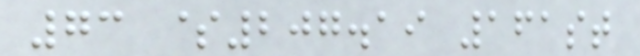73 $207.19 161st
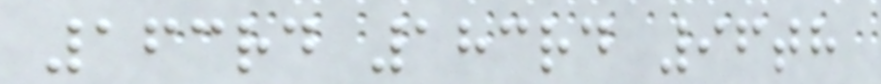163rd 183rd 96th
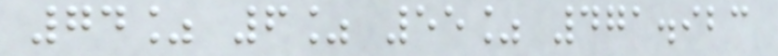74% 6% 55% 471.923
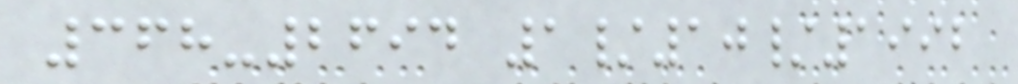368-2694 1/10/1992
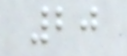20
